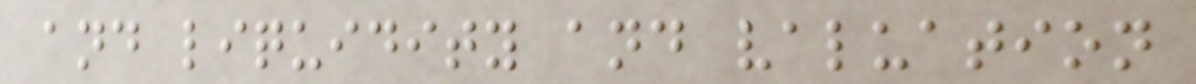and liquidity and valuation
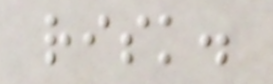risk.
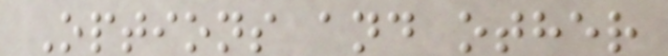Options and other
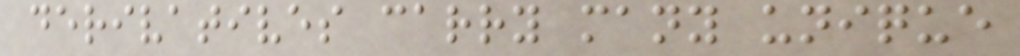derivatives carry many unique
